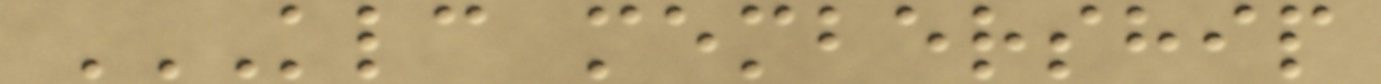KLC MEMBERSHIP
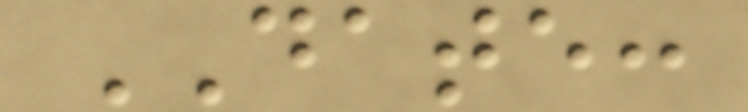DATE:
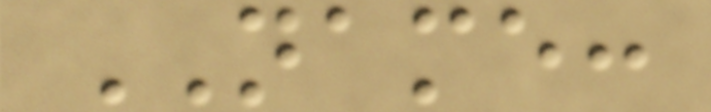NAME:
